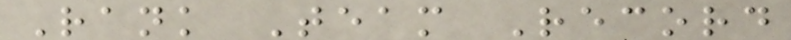Rank Team Record
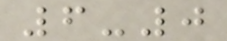6-0
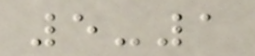5-1
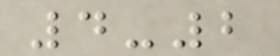4-2
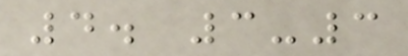4. 3-3
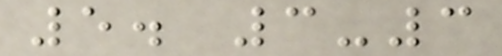5. 3-3
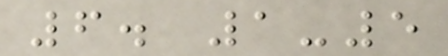6. 1-5
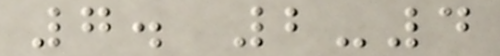7. 2-4
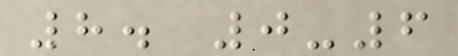8. 0-6
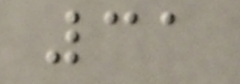31
